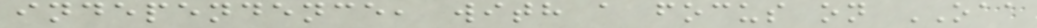independence, with a focus on OAA
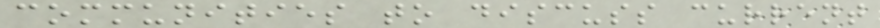communities to discuss current
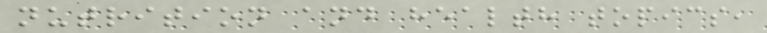nutrition and health topics,
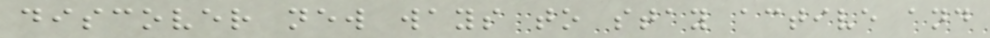discover new ways to stay active and
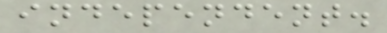independent.
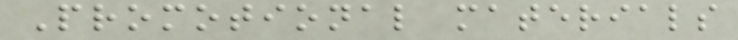Promotional materials
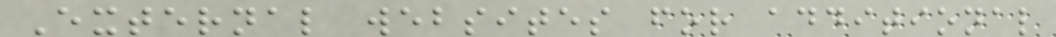External websites for additional
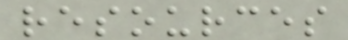resources
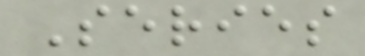Series
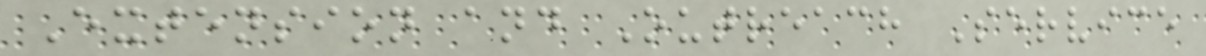Extension and Outreach Service
